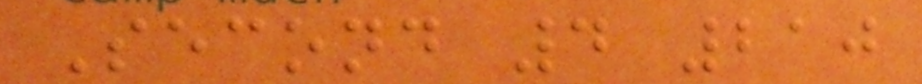Second 4 210
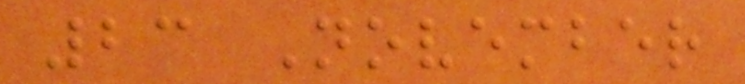23 November
